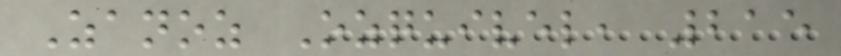Zanoz Ozquivel, 215
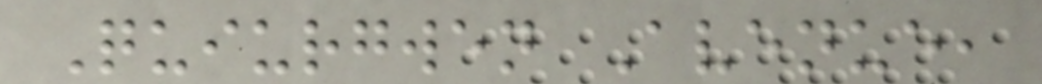Quiurgwen Avenue,
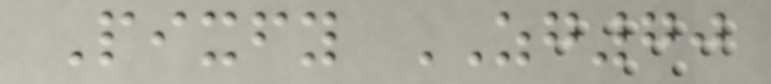Pixfy ZG70
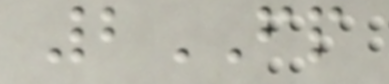2FP
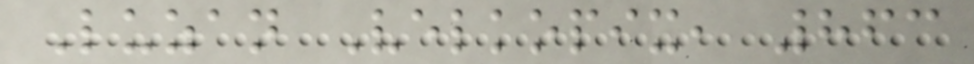Luzan Velkopix, 863
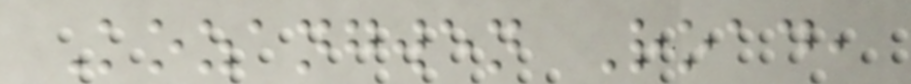Kozangwen Road,
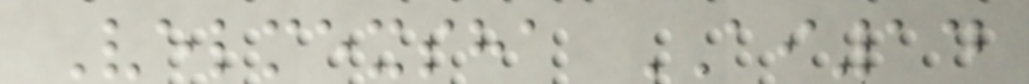Velmexsha AI14
